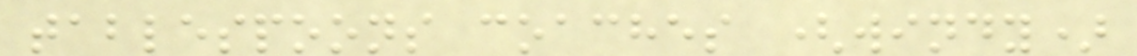tablespoons coaches (windy)
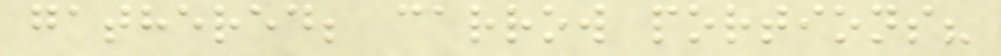gathered; carrow portions?
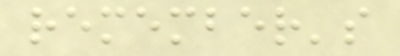remember's
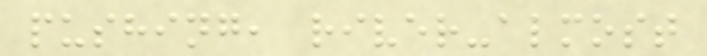pushing, river-almost
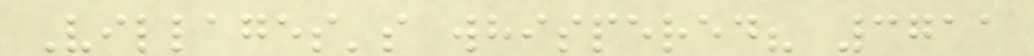Villages's whispered? 3711
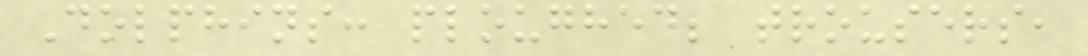Dolphins: ploughed; trousers,
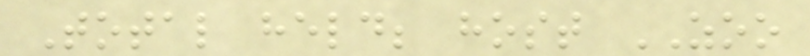Total held; host ZOO
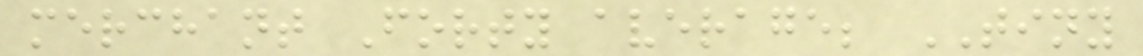merchant Forty average; TINY
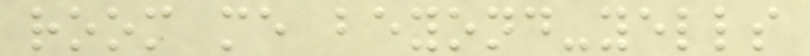room me beyond-yells
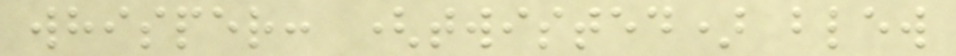whisper: (twisted) blew
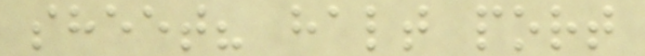sheet? halt port
